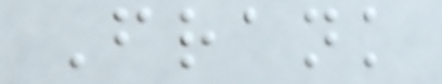Frank
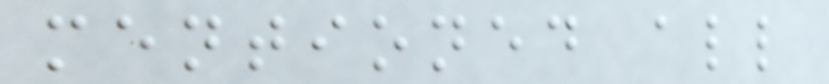mentioned all
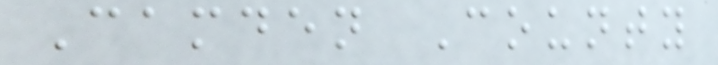Camden County
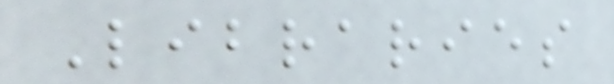Libraries
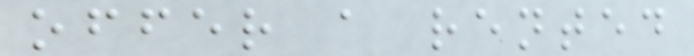offer a rented
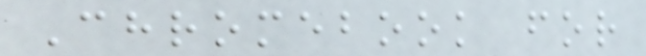Chromebook for
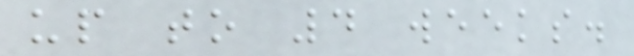up to 4 weeks.
